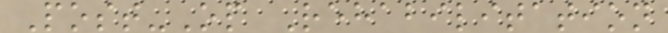Post-Op Rehabilitation
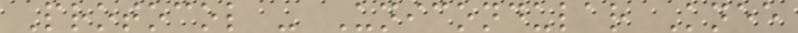Protocol - Unicondular Knee
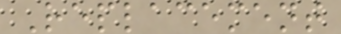Replacement
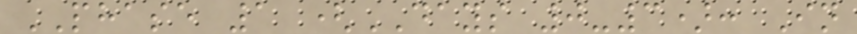PHASE 1 (DAYS 0-3): In
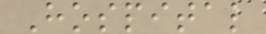Hospital
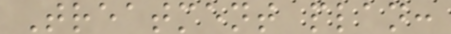Treatment plan:
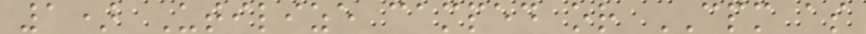1) Utilize camped or CPM as
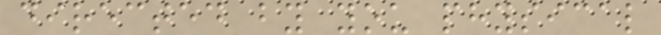directed by you physical
